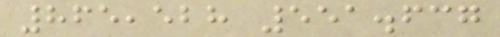865,528 551.637
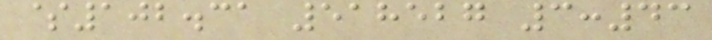$102.31 518527 3:43
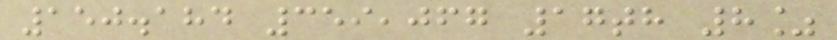150.184 359,067 17th 8%
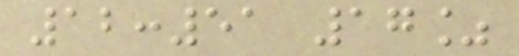12:51 17%
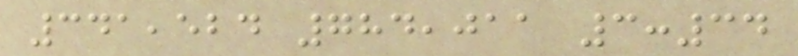341,524 784,011 3:34
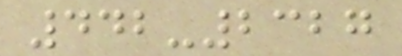442-2327
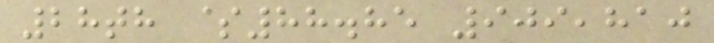28th $88.85 909,810
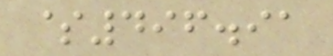$496.91
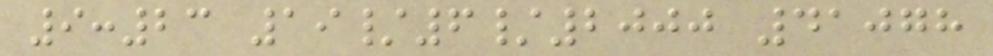9:23 19/6/2000 41078
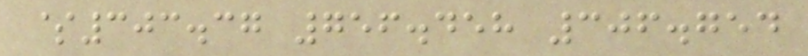$303.37 756.458 306.754
